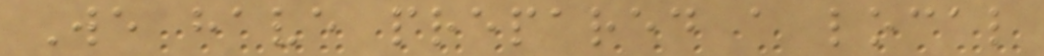We have prepared a local
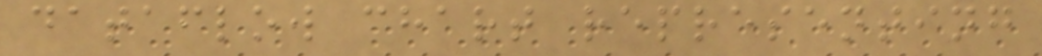dataflow chart representing
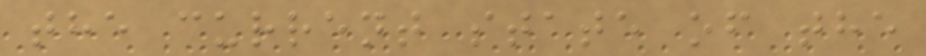the current state of the
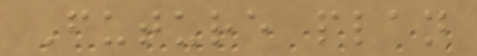Future plan
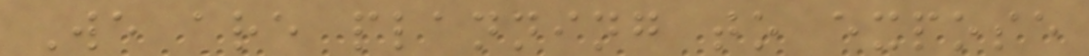We are planning to expose
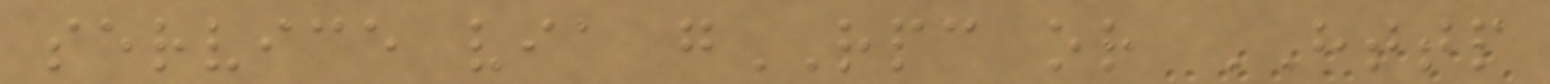service via gRPC or HTTP
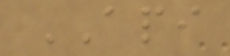API
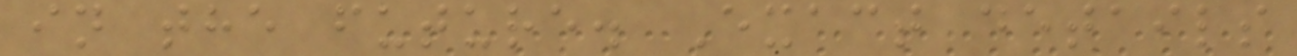in the future. Exact details
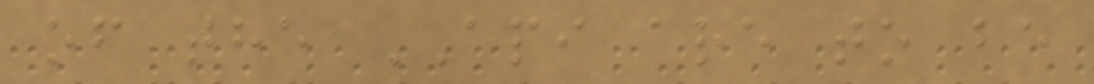of the API are to be
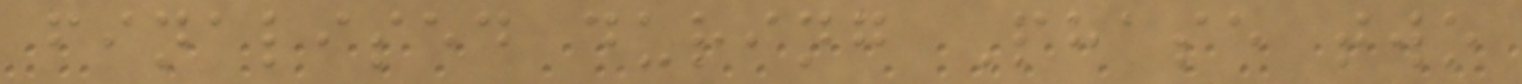finalised during Phase two
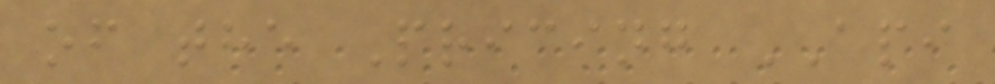of the Pricing API
